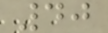40
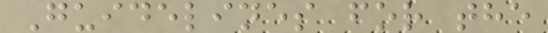Guidelines for the
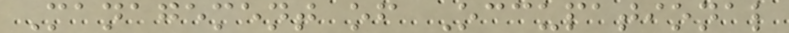Management of Occupational
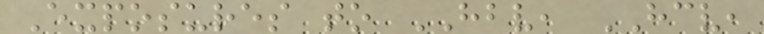Exposures to HBV, HCV,
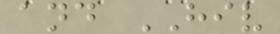and HIV
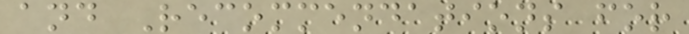and Recommendations for
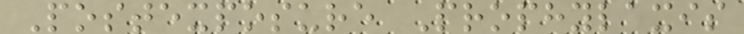Postexposure Prophylaxis
